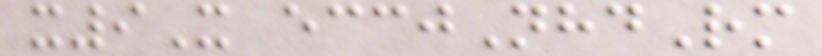x9X eccjNhdRm
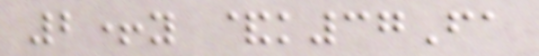2+y &k37Fa
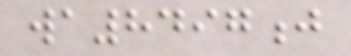wa8497j
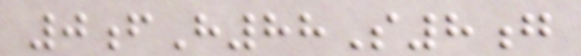0fH88S8g
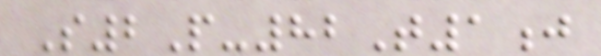S2P-82T1j
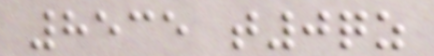8535 t0qz
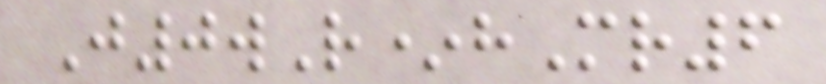J0wR*hMr6
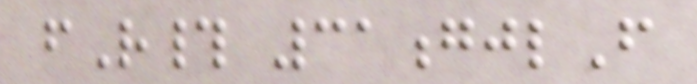fR# 31gjlF
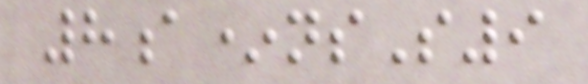8a*nsS9
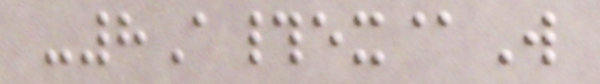-8A#ex@W
